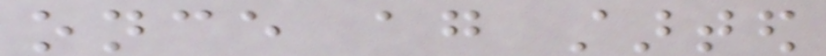once again started
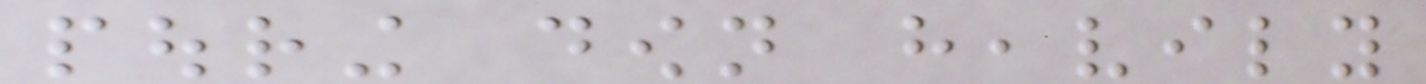pouring down heavily
